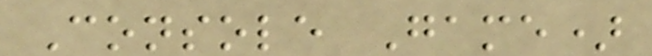Console Game)
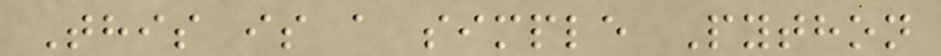This is a simple Python
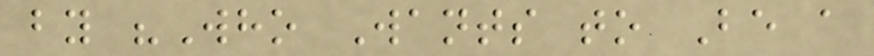by "Who Wants to Be a
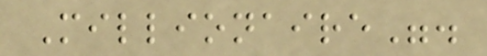Millionaire".
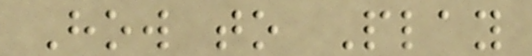How to Play
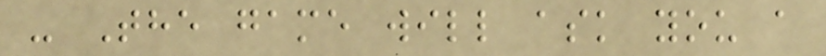- The game will ask you a
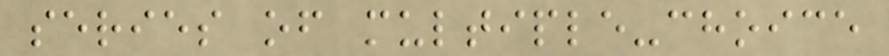series of multiple-choice
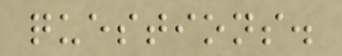questions.
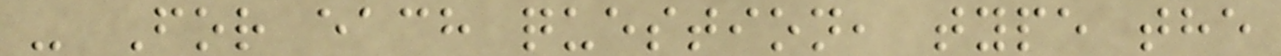- For each question, type the
